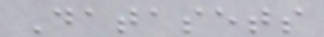Datasets
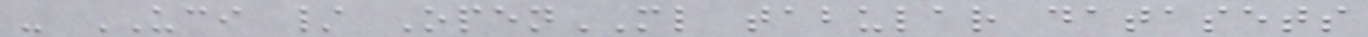- UCI / OpenML tabular datasets
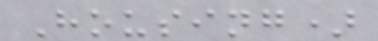Housing)
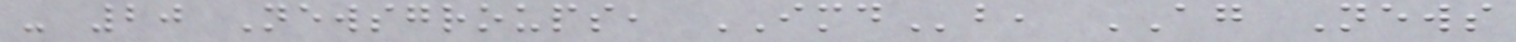- 20 Newsgroups, IMDb, AG News
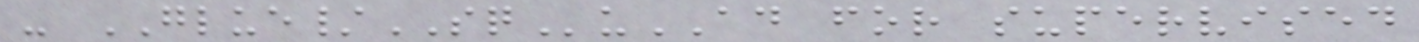- GLUE/SQuAD for supervised
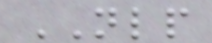NLP
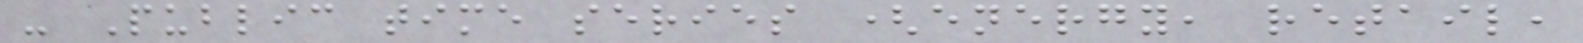- Public time series (energy, retail,
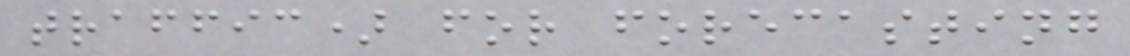traffic) for forecasting
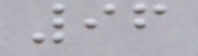96
